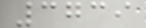3739
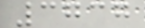3737
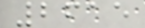2615
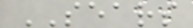SEARS
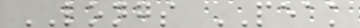LONGS PEAK
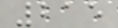215
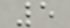5
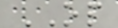OP
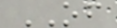OF
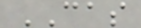CAS
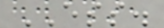ESS.
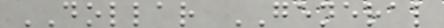DOLLAR GENERAL
